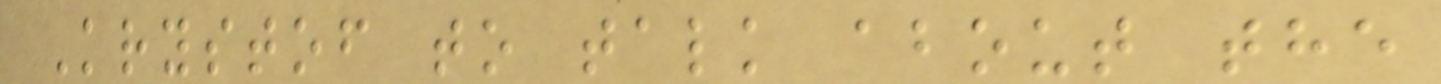Krystof to talk about the
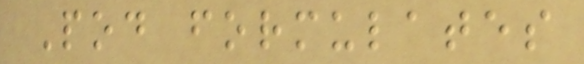Pod formulates
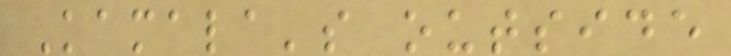Kamala's outside
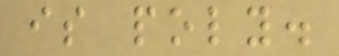is poly.
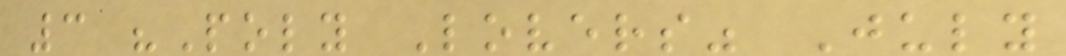3 "Poly Lovers" July
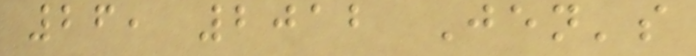26, 2012 Jen's
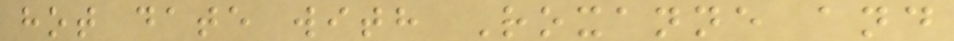hot date with Roxanne and
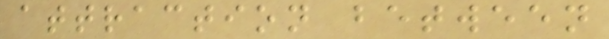attraction between
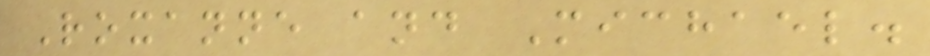Roxanne and Michael.
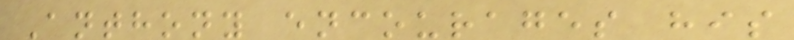Anthony encourages his
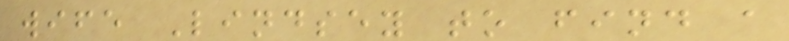wife Lindsey to find a
